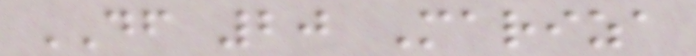DF 20 Mariza
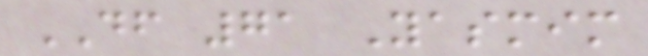DF 71 Yasmim
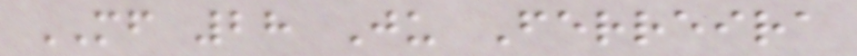MF 28 Ju Ferreira
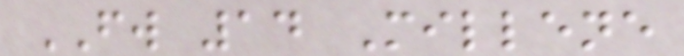FW 14 Millene
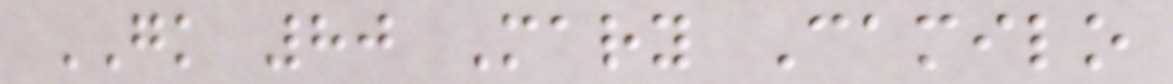GK 80 Mary Camilo
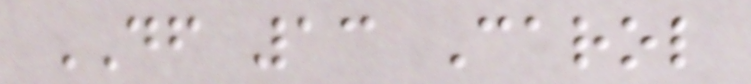DF 13 Carol
